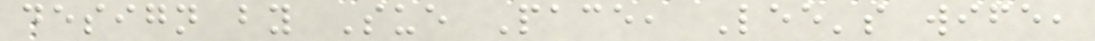design by Sue Pace, Lee's wife,
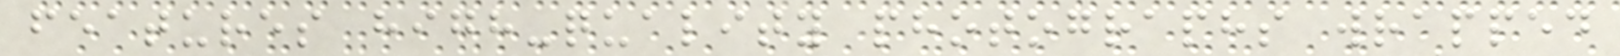features high-quality photographs wrapped
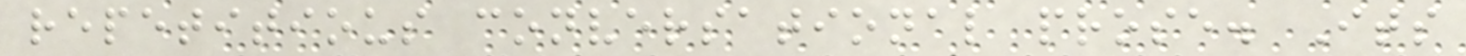repetitious conversational prose. Its
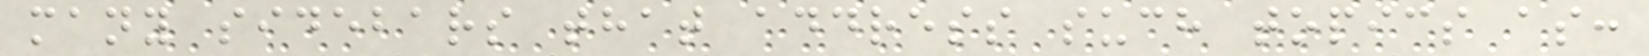many sidebars that address such topics as:
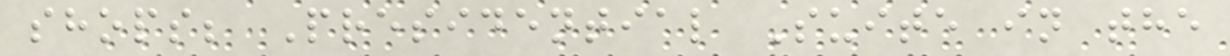shops; Presidential Suite in the
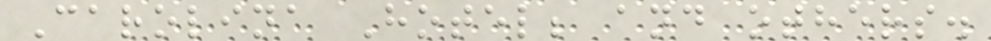Carolina Hotel; and others.
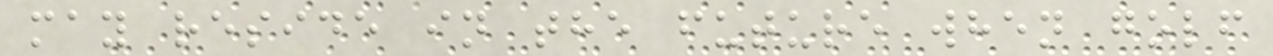may reside in the future when golf
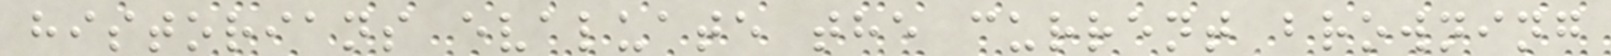historians evaluate the current browning
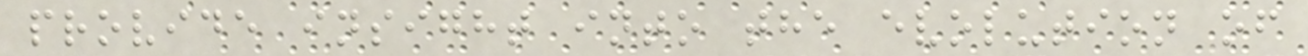provide insight into the evolution of
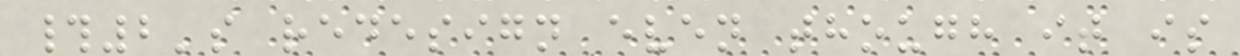#2's redesign even though it is
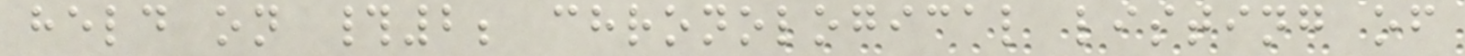held on #2; chronological listing of
